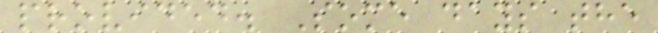provided. Some days the
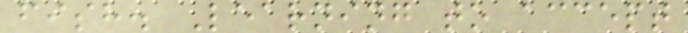fish. Learning to accept
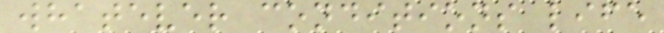whatever conditions life
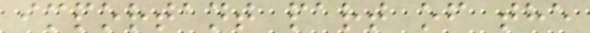important part of the
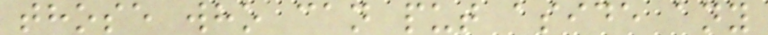those who can put aside any
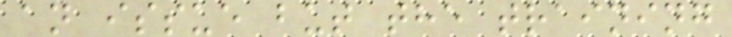an issue but the training
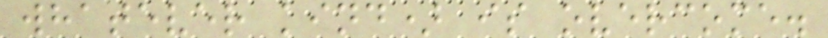whatever kind) is overcome.
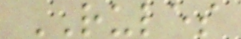RULES
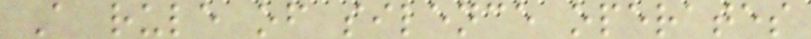A rule of silence operates
